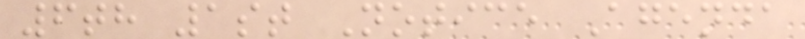6th 1st Notice Agenda
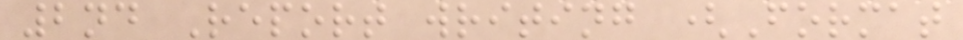2nd Report writing (Format
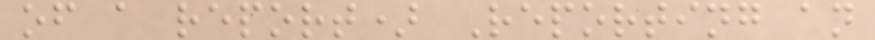of a report) Reporting an
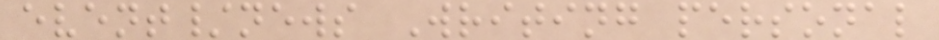event/news Writing personal
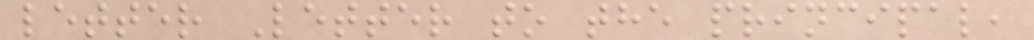letter Letter to the principal,
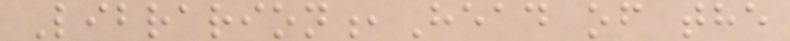Librarion,Head of the
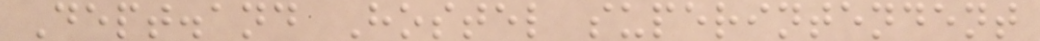Dept.and Hostel superintendent
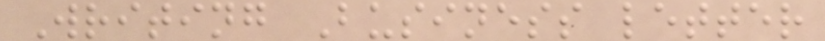Writing Business letter
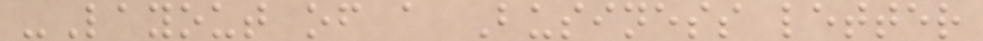-Layout of a Business letter
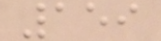159
